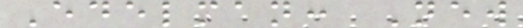Edelman: New
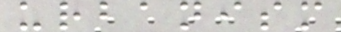urbanism
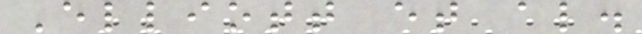Elliott et al.
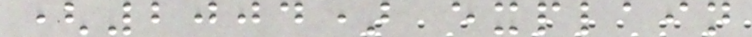(2004) explain
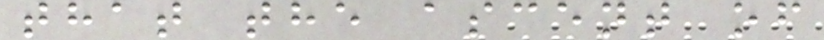that the ascent of
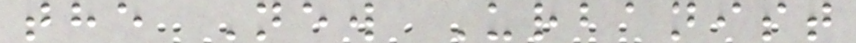the New Urbanist
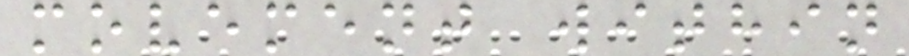movement within
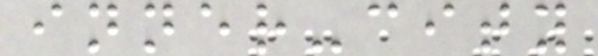inner-city
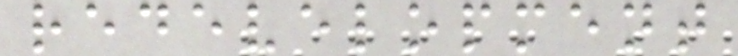redevelopment
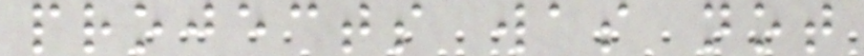projects was not
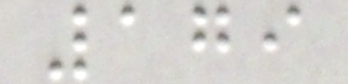179
